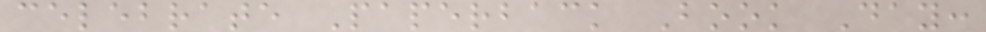celebrate Paperback Book Day:
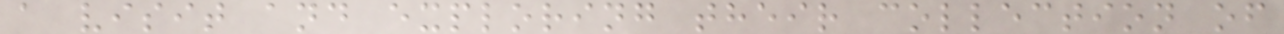a visit and exploring their collection of
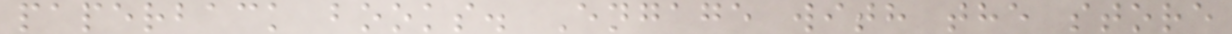paperback books. Engage with the store
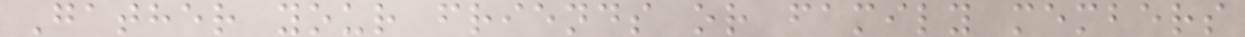Gather your friends or family members
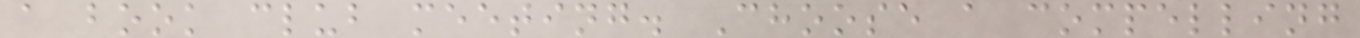a book club meeting. Choose a compelling
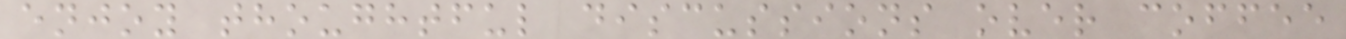enjoy thoughtful discussions over coffee
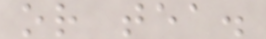or tea.
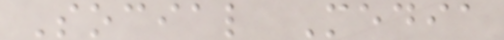Social Media
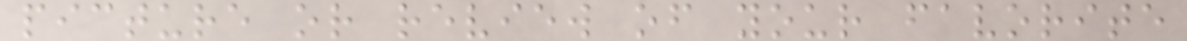picture or review of your favorite
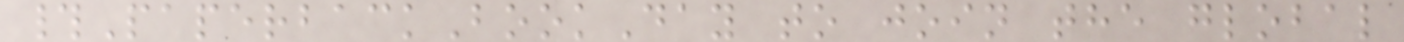#PaperbackBookDay to join the global
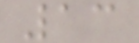13
